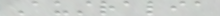Australia
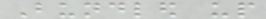Bundled up
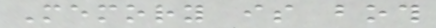Memory is both
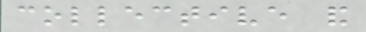collective and
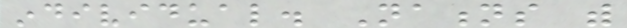individual. Nations with
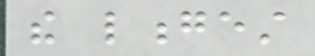the longest
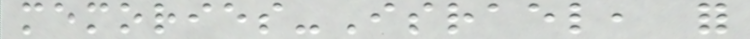memories-Israel, for
